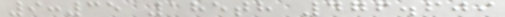9:35 185th 476.609
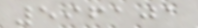596101
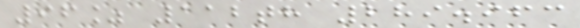96% 112th 289.963
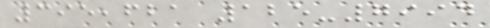395,621 125-7994
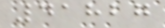41827
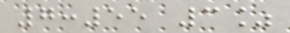7:55 3%
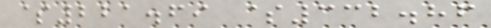$221.69 $332.86
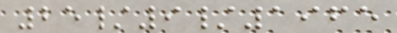25/9/1965
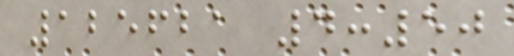125621 4:50
